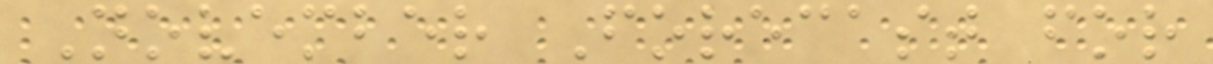November Forecast for
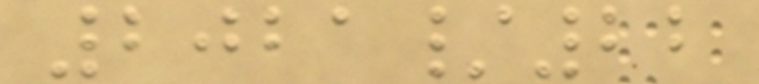2021/22
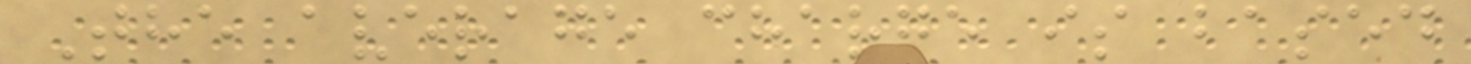The average charge is based
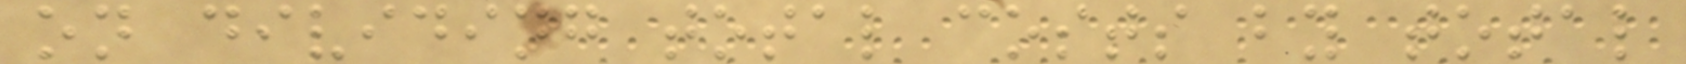on dividing total costs by total
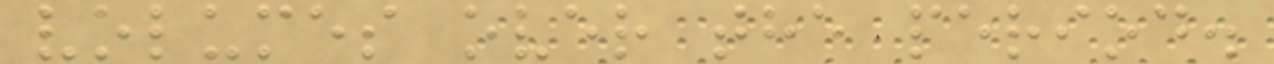volumes over the period.
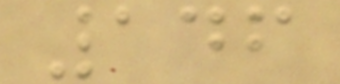146
